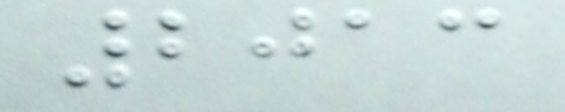2013
